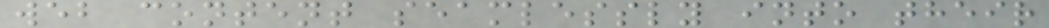web content seamlessly into their
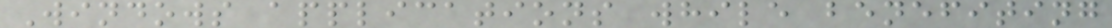Windows applications while benefiting
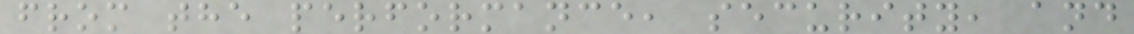from the performance, security, and
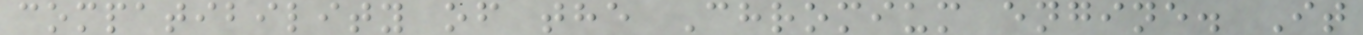compatibility of the Chromium engine. It
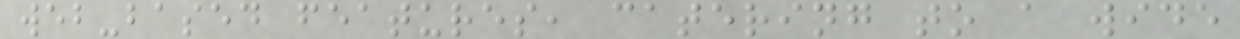web-based features, catering to a wide
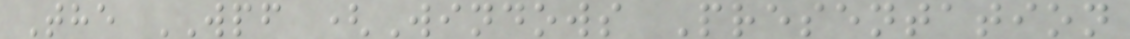The WPF (Windows Presentation
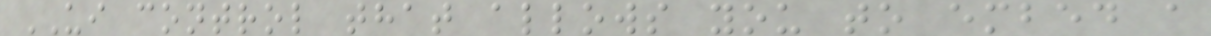UI control that allows you to embed a
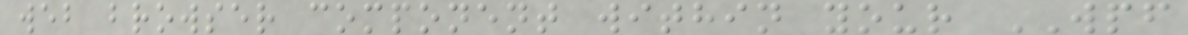web browser component within your WPF
